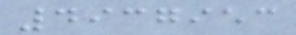4937953
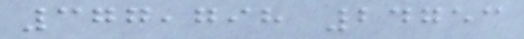377,798 24753
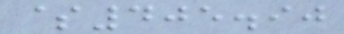$405.90
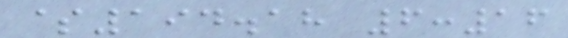$194.18 6:16
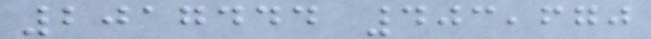2017444 403,670
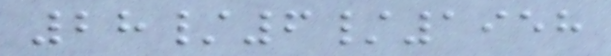28/6/1958
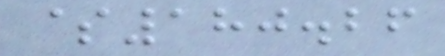$180.26
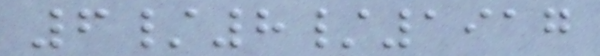6/8/1917
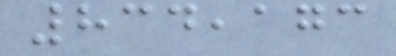834,173
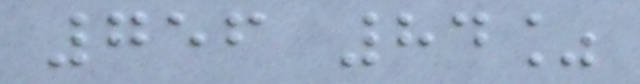756 84%
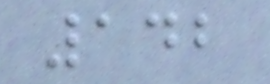142
